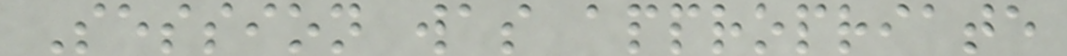Session was appropriate
